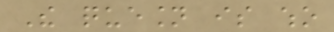The quesion is who
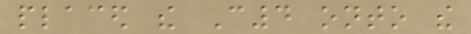placed the C4 onto the
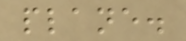plane.
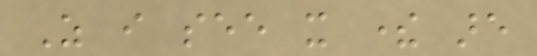As i see it there are
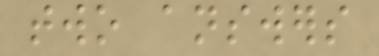two answers
